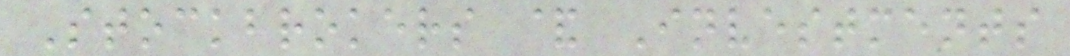Stockbrokers & Investments
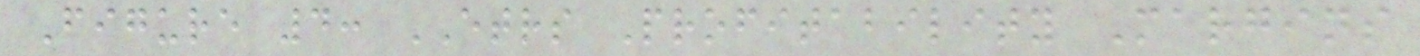Figure 4: ETRS Profitability Margins
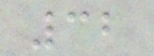32
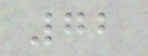72
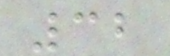32
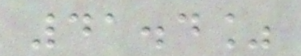41.4%
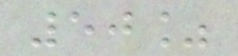50%
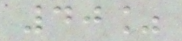40%
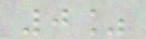0%
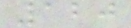120
